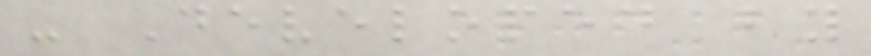- Developed by
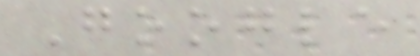Google
